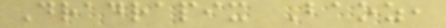Dradrapix Baoz,
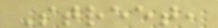Street,
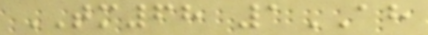TM68 1AH
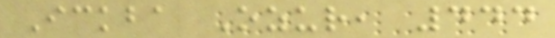Ickba Ozur, 444
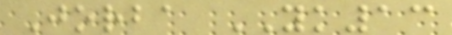Jorba YK13
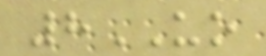8UO
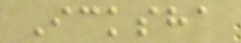Icksha
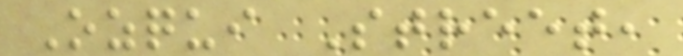Ozqui Street,
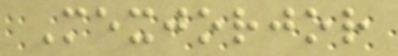Mexjorjor
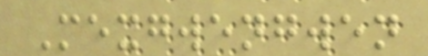Mexgwengwen
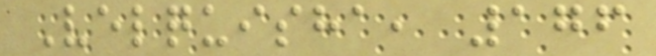Velquisha, 176
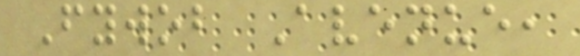Fywob Avenue,
